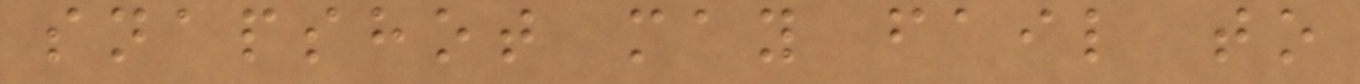snapshot may fail to
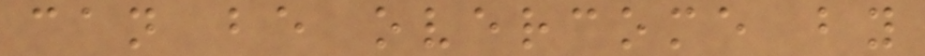can be overcome by
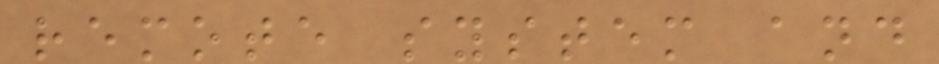remote system and
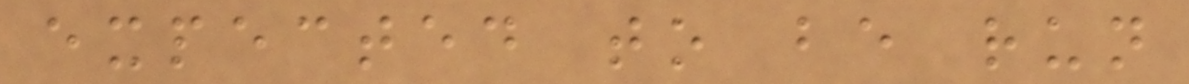expected to be run
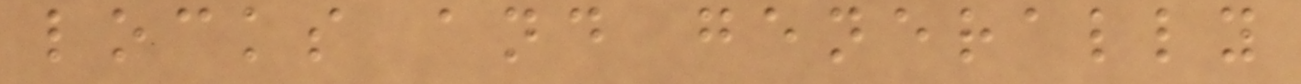locks and generally
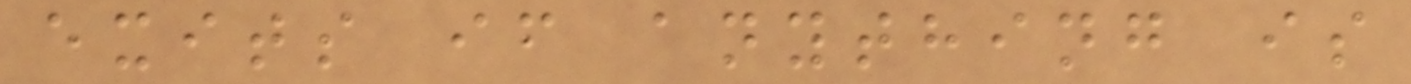exits if anything is
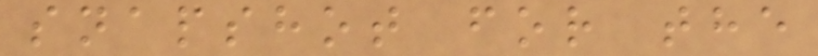snapshot for the
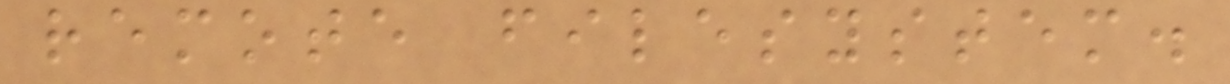remote filesystem.
